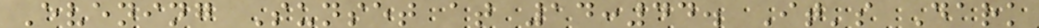Evening Sunset at 14:44. It's Dark
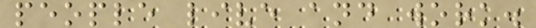people live and work.
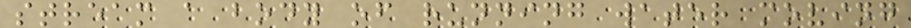stream a body of running water moving
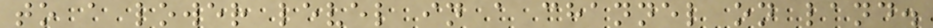to a lower level in a channel on land.
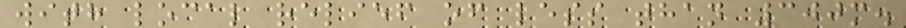with local relief of less than 300m.
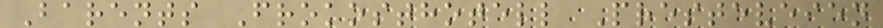Barents Frokosthotell Presteveien
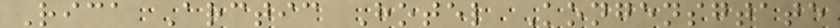Rica Arctic Hotel Kongensgtate
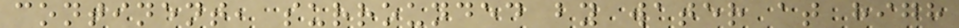continent, surrounded by water at high
